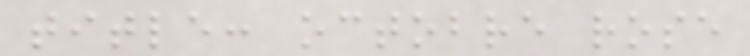title: octobre rose
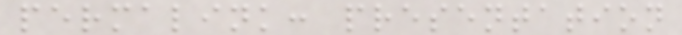permalink: presentation
